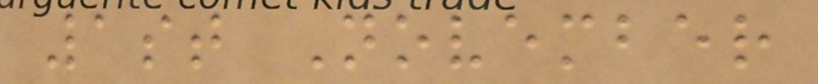1st November
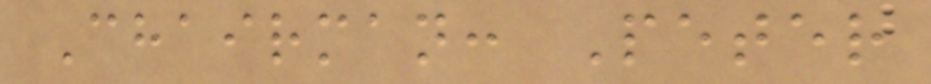Chairman: Peter
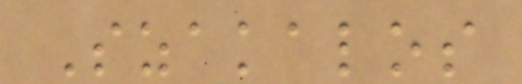Szakalos
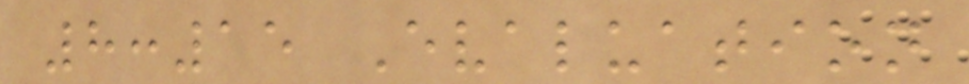8:15 Evaluation
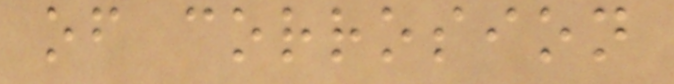of corrosion
